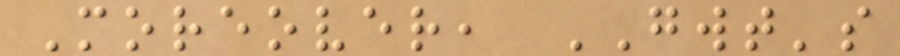Moreover, GWT's
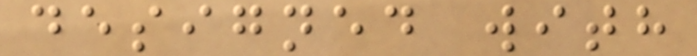designed with
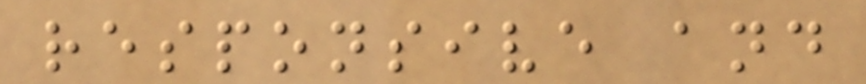responsive and
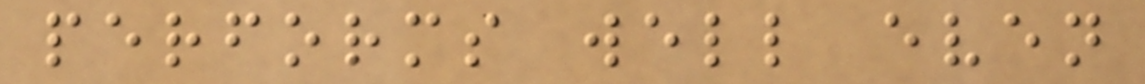performs well even
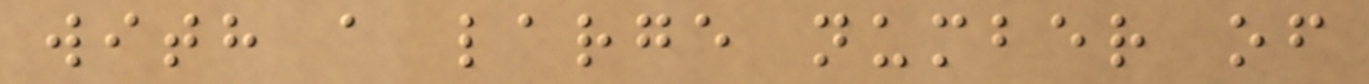with a large number of
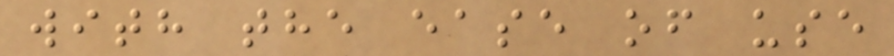with the ease of use
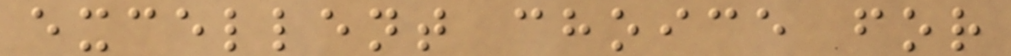excellent choice for
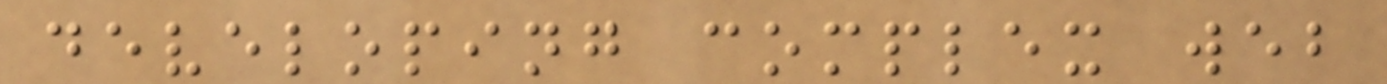developing complex web
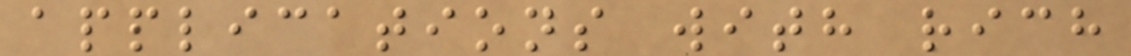applications with rich
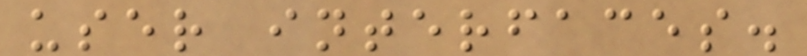user interfaces.
